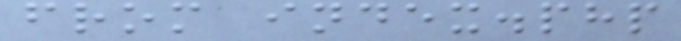from index.php
